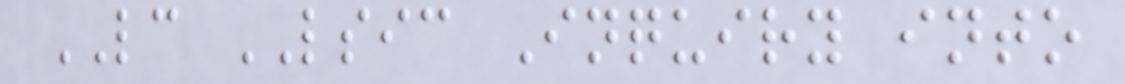LC LSIC Inquiry into
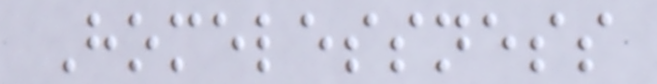Homelessness
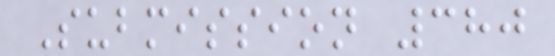Submission 380
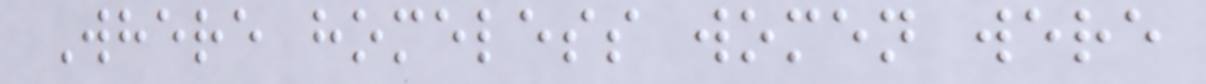Where homeless women were
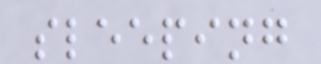sleeping
